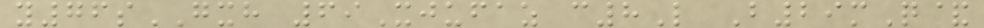y76sGXH 69Xjufaz c8L B29mQ&
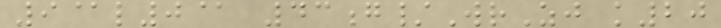9@l0@ 43g/WrZj k20
